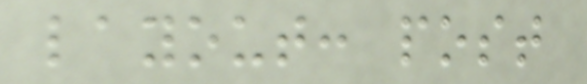layout: post
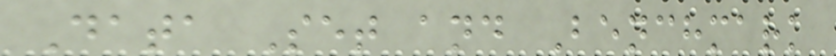Data Set and Benchmark
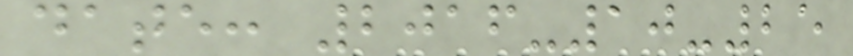date: 2016-10-25
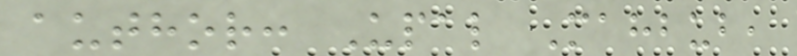author: Upal Mahbub,
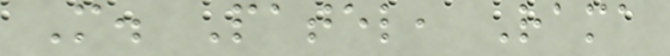M. Patel, Rama
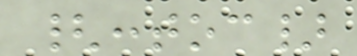{:toc}
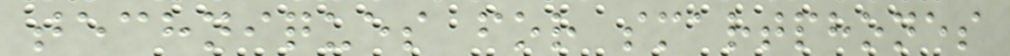techniques for smartphones
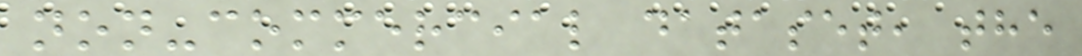non-commercial dataset, the
